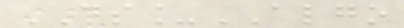DS_ALGO
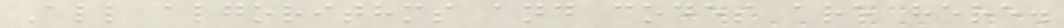All algorithms and codes are here.
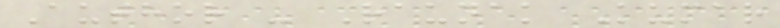Author - Raunak Kumar
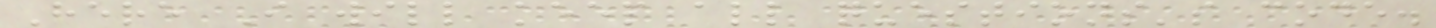Here I will keep all questions's code.
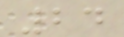24
